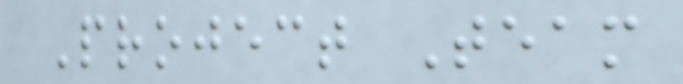Project Team
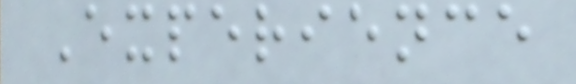Experience
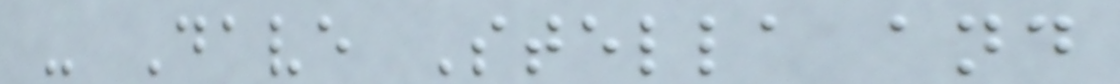- Dave Stella and
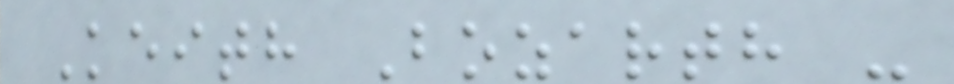Keith Bozarth -
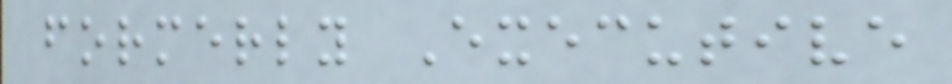formerly Executive
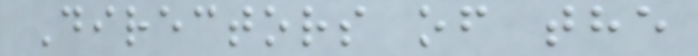Directors of the
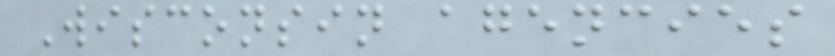Wisconsin agencies
